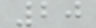20
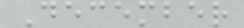December
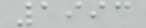1993
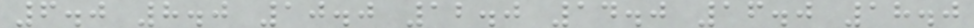6.0 8.0 10.0 12.0 14.0 16.0 18.0
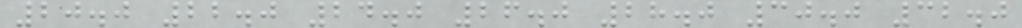20.0 22.0 24.0 26.0 28.0 30.0 32.0
